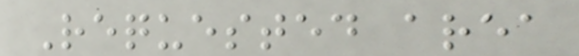Requested area
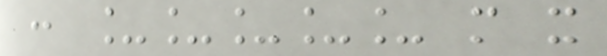: _____ m x
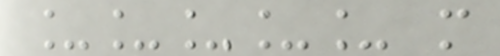_____ m
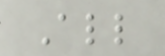All
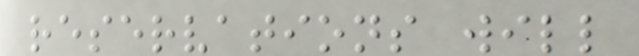reservations will
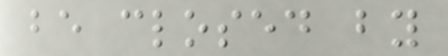be closed by
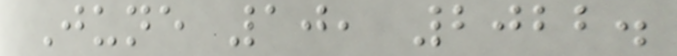June 10, 2022.
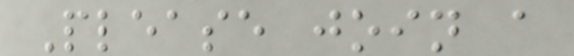Please join a
